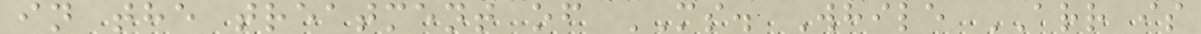in the treatment of MS. While ARR is
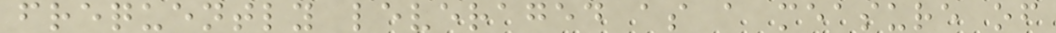frequently leveraged as a measure of
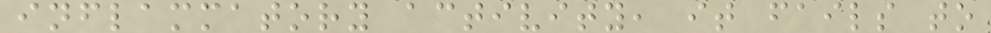inflammatory activity, it fails to
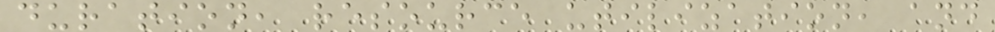duration, resource utilization, and
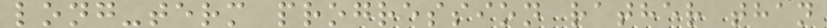long-term progression rather than
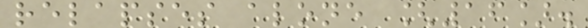relapses alone [16].
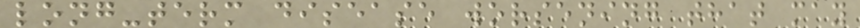long-term disease worsening that may
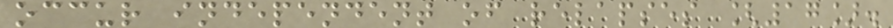occur independent of relapses [17].
